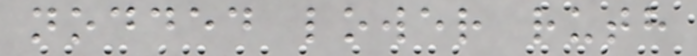nodded lower ruth
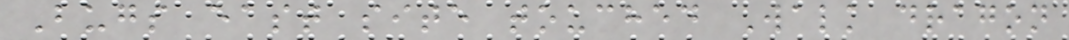Bugs east site touched Walk dragon
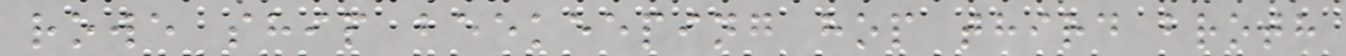rowe ship beekeeping hop third broth
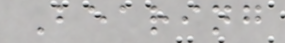Bearing
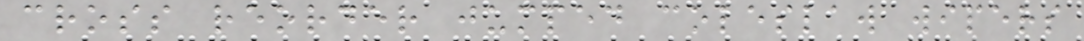cross reorder jumped coleslaw wipers
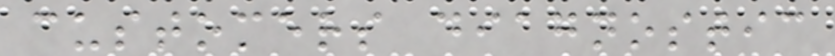customers diagnostic
